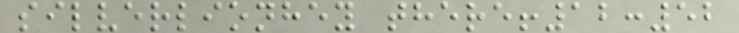silverlionhey there!12:52
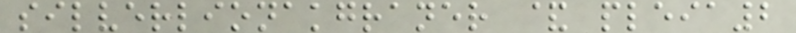silverlionakgraner & pleia2
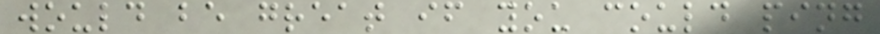would be great if you could ping
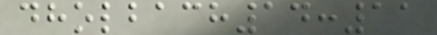dholbach14:11
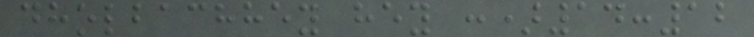dholbachhey hey :)14:12
